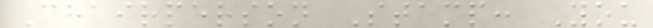Chairperson Stamp: You
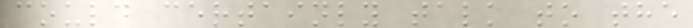could certainly talk to the
